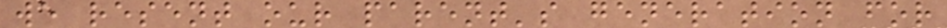we resent our parent's generation for
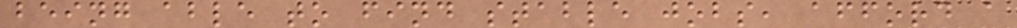being able to find stable jobs, afford a
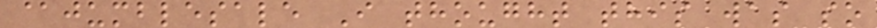@jumblesale I thought this was so
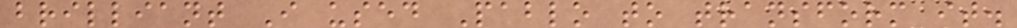brilliant I used Pablo to transform it.
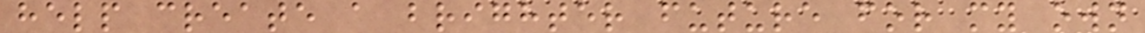help create a brighter future for my own
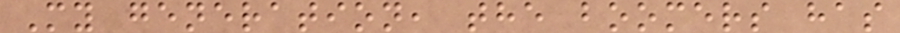My generation, the boomers has
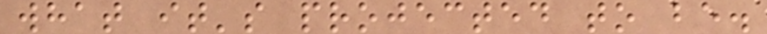what it's projected to be.
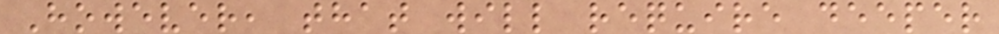However, that will require deeper
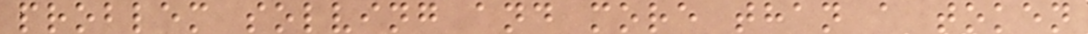problem solving and more than a token
